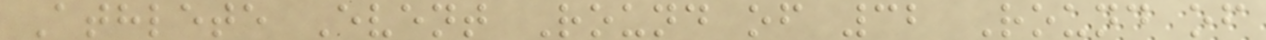Athlete Event Round of 32 Round of
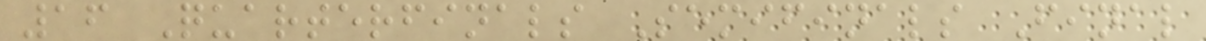16 Quarterfinals Semifinals Final
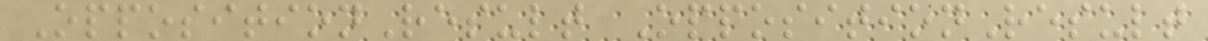OppositionResult OppositionResult
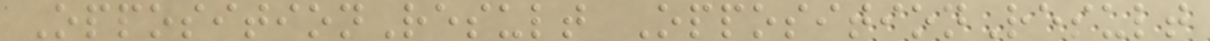OppositionResult OppositionResult
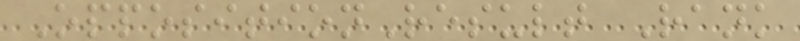OppositionResult Rank
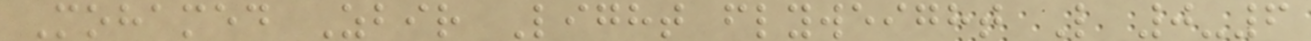Mohamed Zbir Light flyweight L 0-6
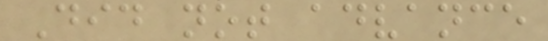Did not advance
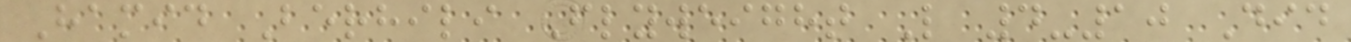Hamid Berhili Flyweight L 4-10 Did
